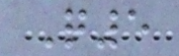Q5
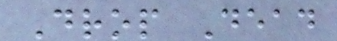Drop Dead
